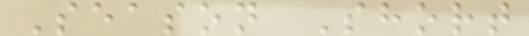Season Short
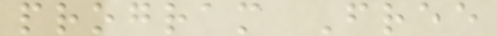program Free
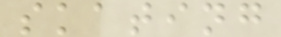skating
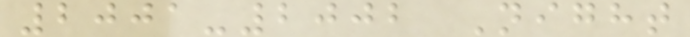2001-2002 Night
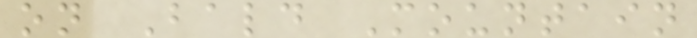on Bald Mountain
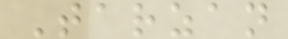Tarzan
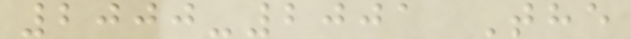2000-2001 The
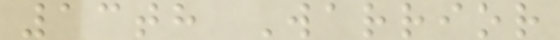13th Warrior
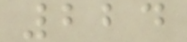224
